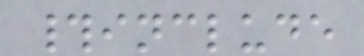#include
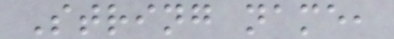String name,
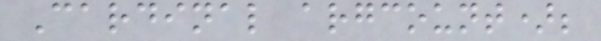Cardinal argcount);
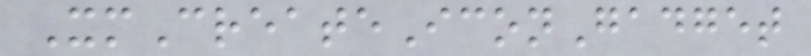XmCreateIconGadget
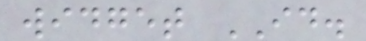widget ID.
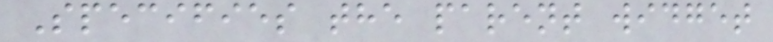Specifies the parent widget
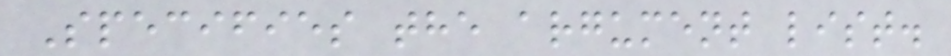Specifies the argument list.
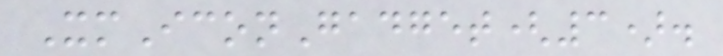XmIconGadget(3).
